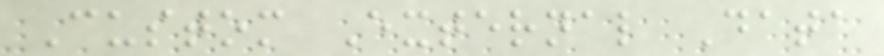Custom External Data
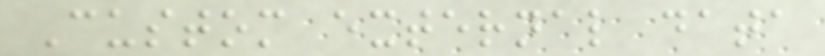Custom external data
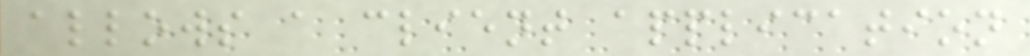allows a client application
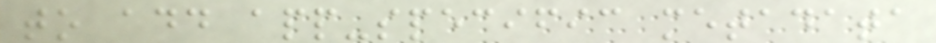to add app-specific metadata
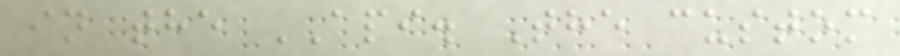in the API. The custom
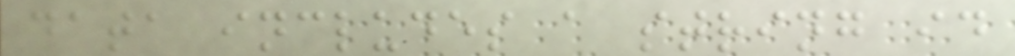data includes a string id
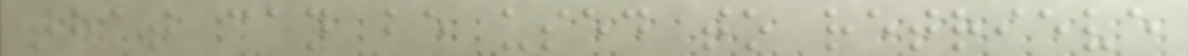that can be used to retrieve
